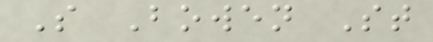S Bowen St
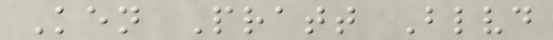Ken Pratt Blvd
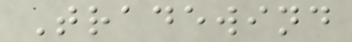Tradewind
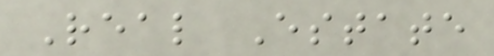Real Estate
